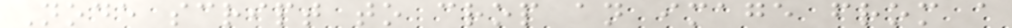Node script to crop an image from a
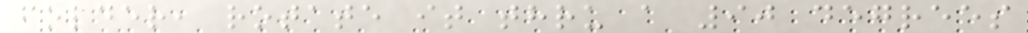folder, rotate it thru a 90 degrees
